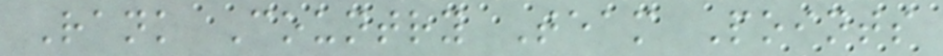Rank Country Team Points
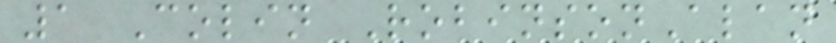1 Colin RobinsonAlan
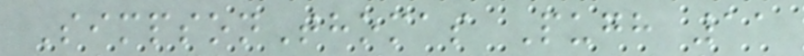SimpsonThomas Pugh 11
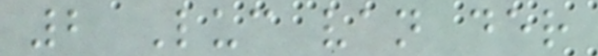2 Luc van der
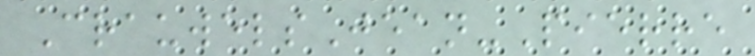CrauwelsJean-Pierre
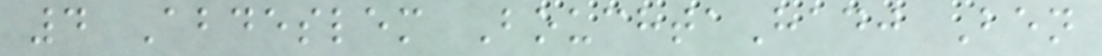4 Abdeslem BouchtaHadj Ben
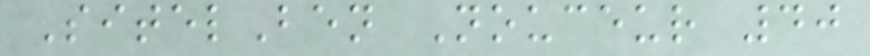SitelBen Nouceur 40
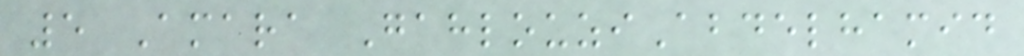5 Amara GahlouziAbdelhamid
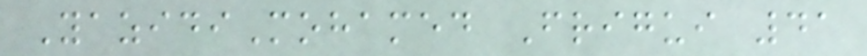YazidiMohamed Frigui 41
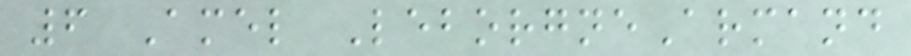6 Amel LeborgneArmand
